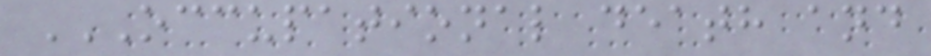OCCUPATIONAL DEATH AND
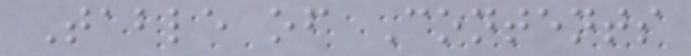Table of Contents
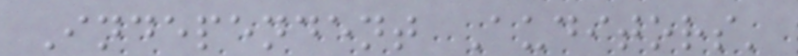Independent Auditors'
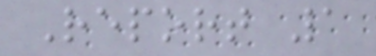Report 1
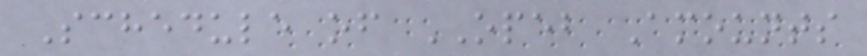Schedule of OPEB Amounts
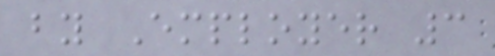by Employer 3
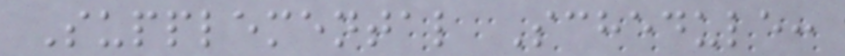Supplemental Schedule:
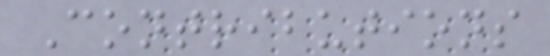Contributions
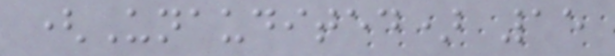(Unaudited) 15
